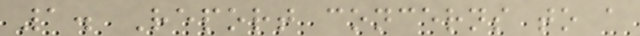1. Report concerns to a
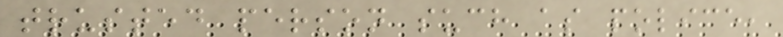trusted person such as police,
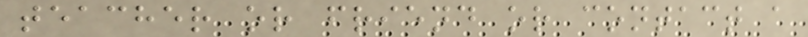teacher or friend or contact a
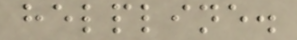helpline.
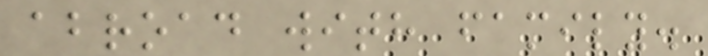abroad with family.
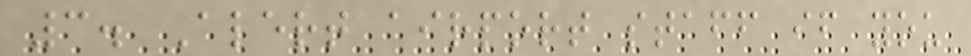3. Alert airport staff if you
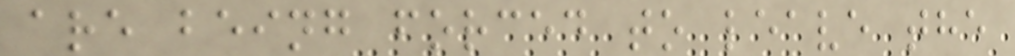are being forced to leave the
